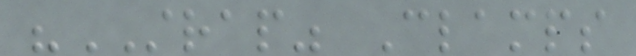"STRAP" Clamps
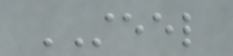STEEL
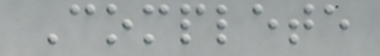Complete
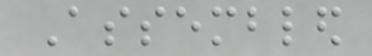Assembled
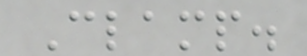Clamp.
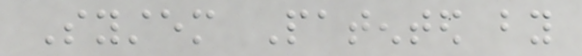System Patented by
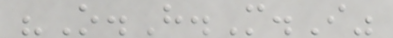"O.H.M.I"
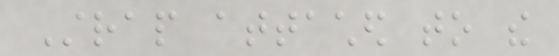Strap attached to the
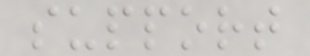support
